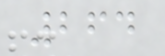264
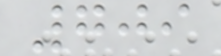709
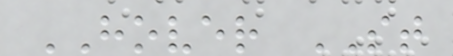HOVER ST
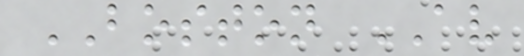BOSTON AV
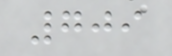709
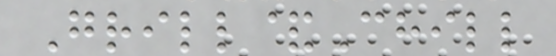Grill&Chill
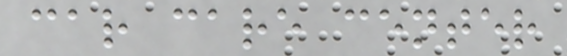car care center
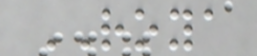ROYA
